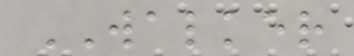WALKER
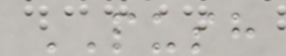PUSH
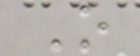O
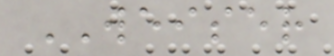WEISER
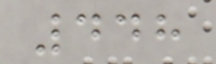448
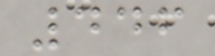446
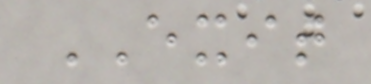EXIT
